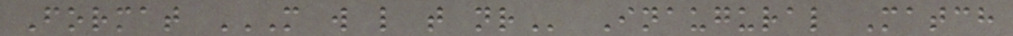Format M W L T NR Inaugural Match
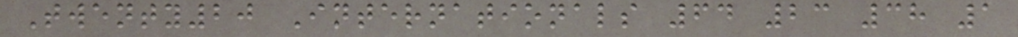Twenty20 Internationals 64 23 38 1
